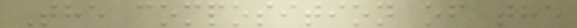The composition of the
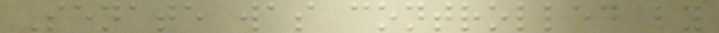Senate was controlled by
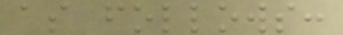as follows:
